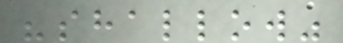"shallow"
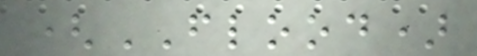(FLOOD)
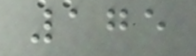175
